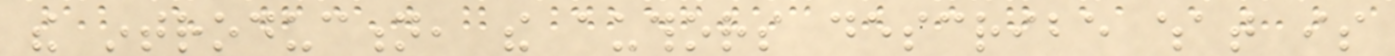the introduction, the authors describe what is
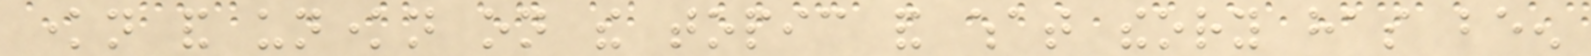known and unknown on the topic and what theory has been
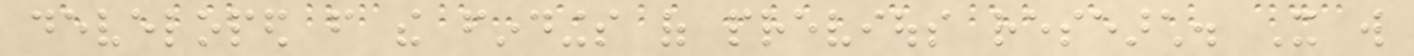developed from the findings of previous research. It will
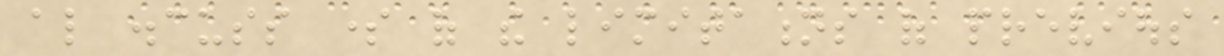also discuss some of the limitations of previous
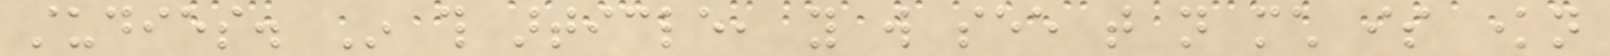studies. In this article, you will see that not much is known
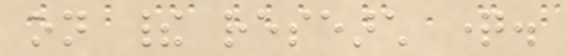on their research question.
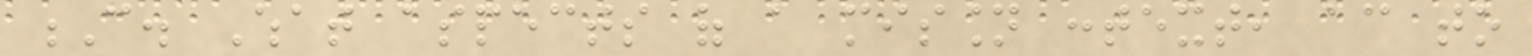C. What aspects of a mission context, according to
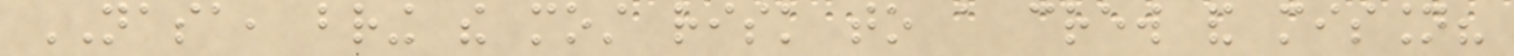NASA, bring the most risk to a crew and mission?
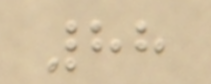88
